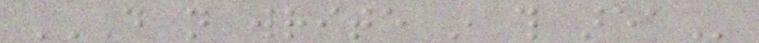DO NOT WRITE IN THIS AREA
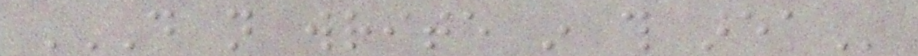DO NOT WRITE IN THIS AREA
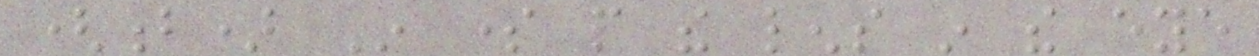(b) In some people the lens in the eye
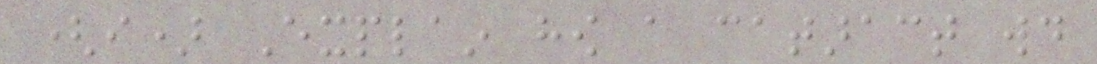(i) Explain how a cataract would
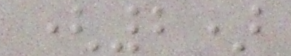(2)
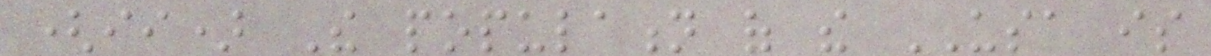(ii) The population of the USA is
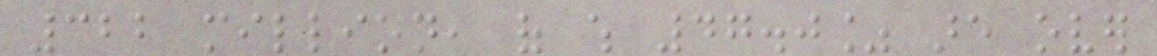322 million, of which 47.0% are over
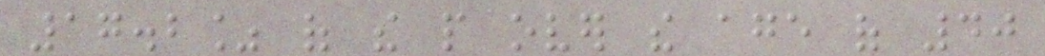17.2% of the people over the age of 40
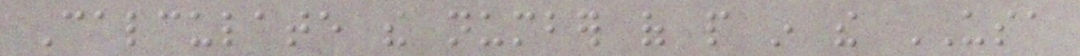Calculate the number of people in the USA
